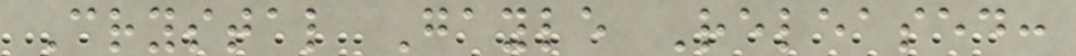Crystal Gayle Released:
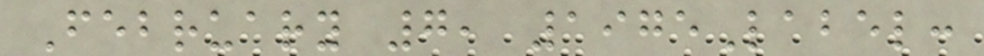February 7, 1975Label:
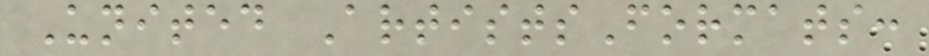United ArtistsFormats:
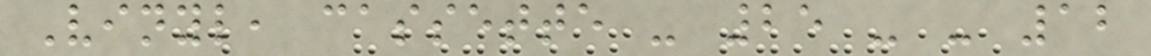Vinyl, cassette - 25 - - 12
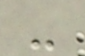-
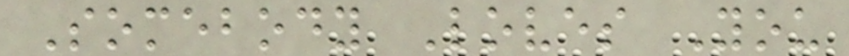Somebody Loves You
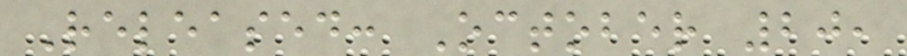Released: October 20,
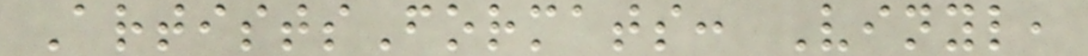ArtistsFormats: Vinyl,
